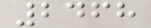2468
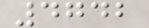4742
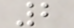2
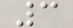3
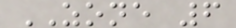ZONE 6
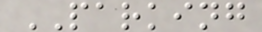PARKING
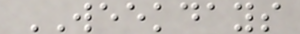WEEKDAYS
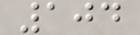104
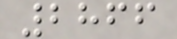2866
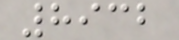8932
